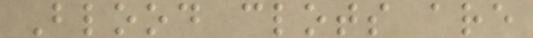Blood clots are
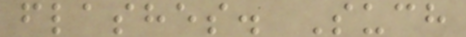flashes. Such
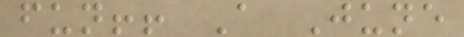fun!! A June
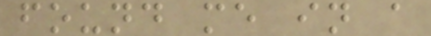found me in a
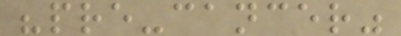"pre-cancer"
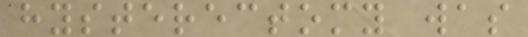hysterectomy was
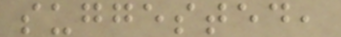suggested,
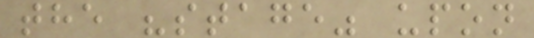the "stage" upon
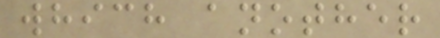which another
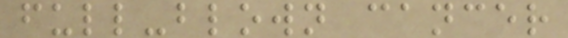full-blown cancer
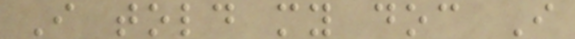I told my doc I
